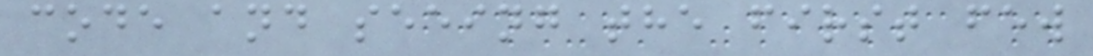code and seeing the first few
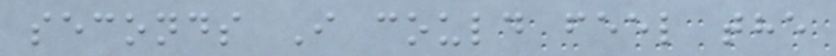seconds I could feel the
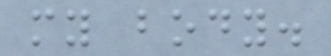my body.
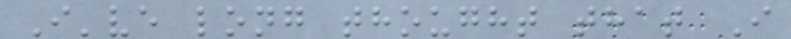I've long thought that I
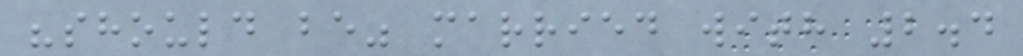"should be" married with 2.4
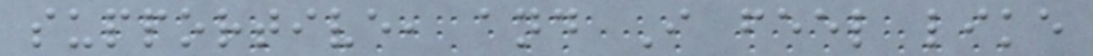supportive, and I feel like
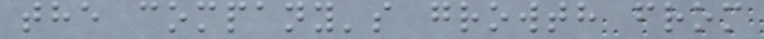the company's growth from
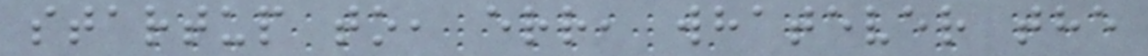startup to, err, whatever the
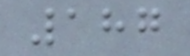187
